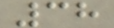38
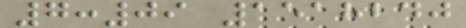7:09 1518240
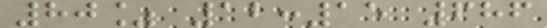80% 12:15 686
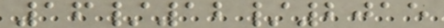16/12/2015
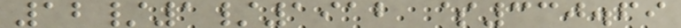12/1/1912 $330.69
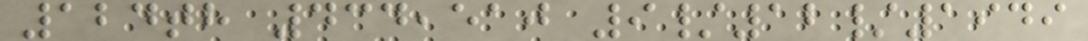124th 434,510 9/12/1949
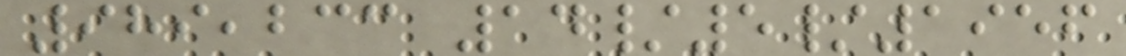989,233 14/5/1956
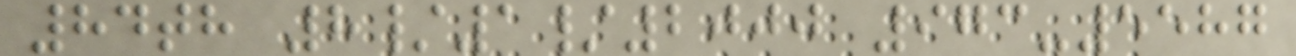84th 8/1/2000 973-5587
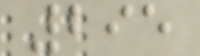295
